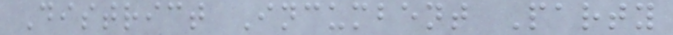District Incumbent Party
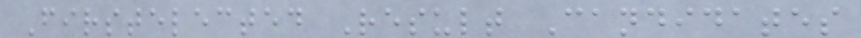Firstelected Result Candidates
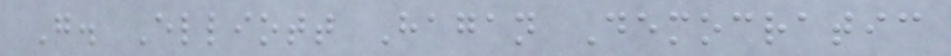G. Elliott Hagan Democratic
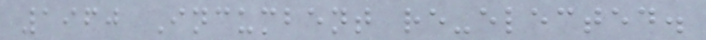1960 Incumbent re-elected.
